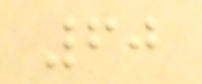60
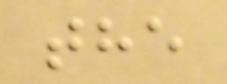the
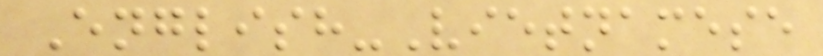English-Vietnamese
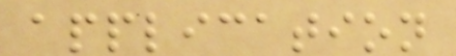application
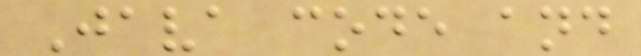Java code and
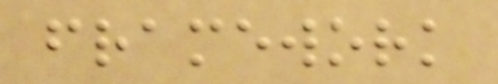framework
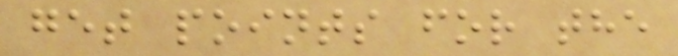get points for the
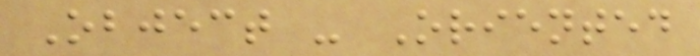Object - Oriented
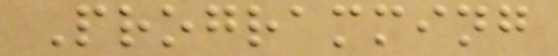Programming
